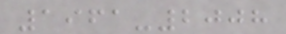1961-2008
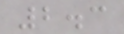2.3
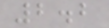2.2
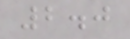2.0
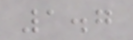1.7
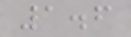1.6
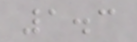1.3
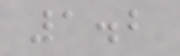1.2
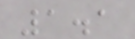1.1
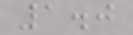1.0
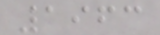1963
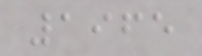1965
